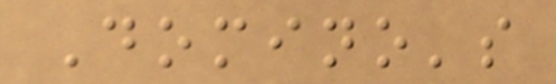Domino's
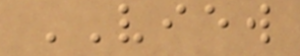VIEW
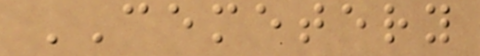CEMETERY
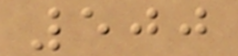500
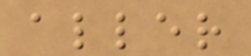aller
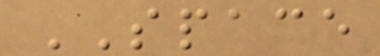SPACE
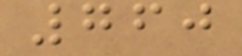760
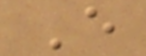E
